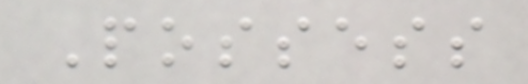Possess
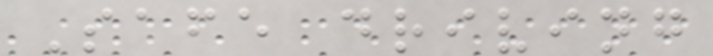Safe driving
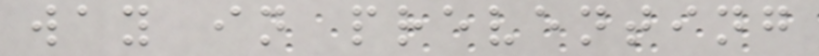way in preventing
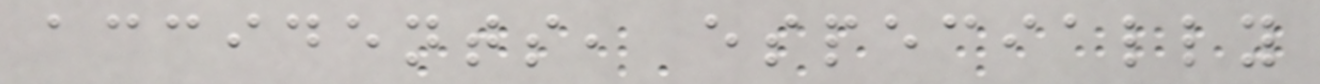accidents, especially
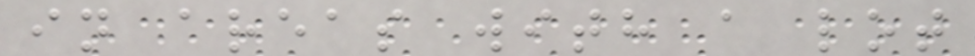in areas with a lot
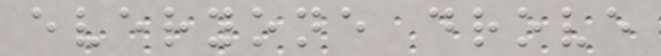everyone drove
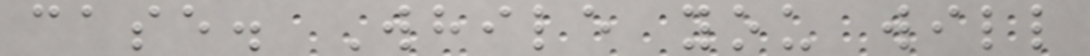case. While you will
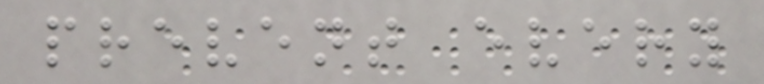prevent every
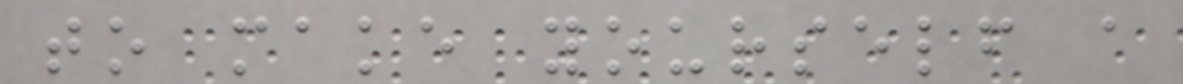to make yourself a
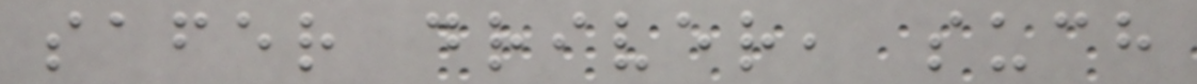safer driver, such
